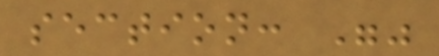section: ""
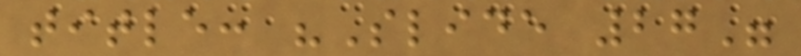title: "Slide 27"
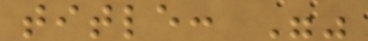title: ""
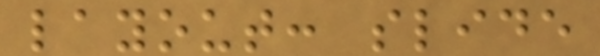layout: slide
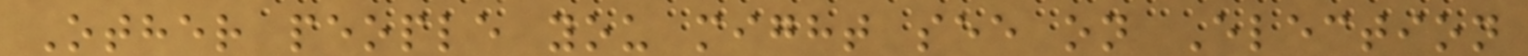Other people you might see on Election
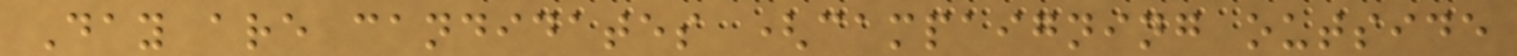Day are candidates (campaigning outside
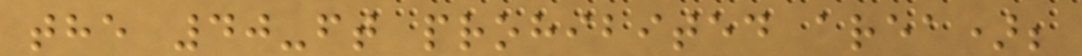the 40-ft prohibited area);
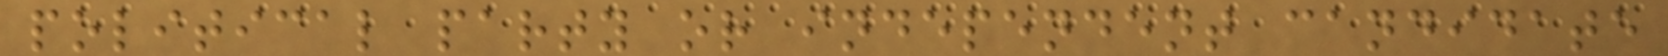political party or independent candidate
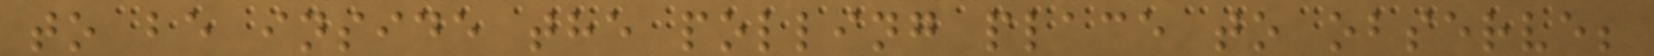to be inside the polling place to observe;
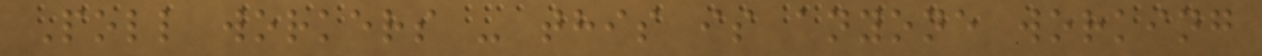Poll workers - this is anyone working
